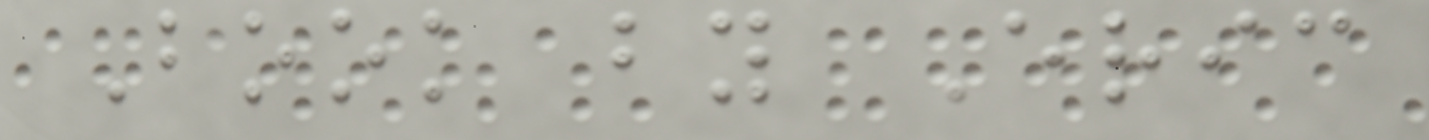Book by Eric
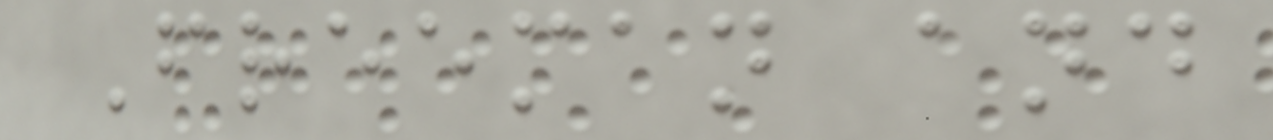Freeman and
